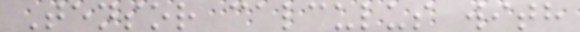Tensor calculus with
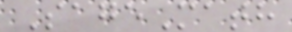SageMath
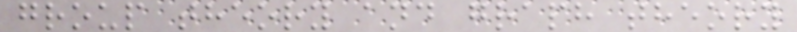group theory and graph theory
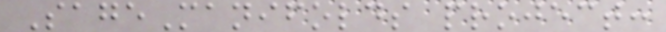SageManifolds project:
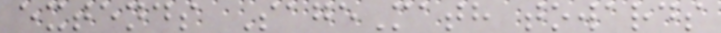extends SageMath towards
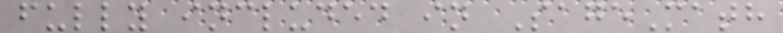fully included in SageMath
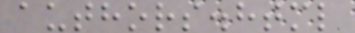authors.html
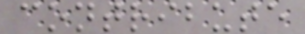contribute
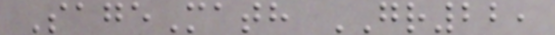SageMath GR22,
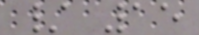/ 15
